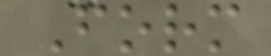Form
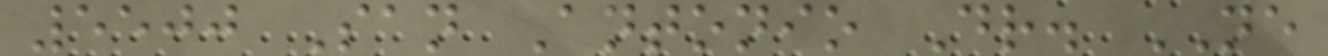5500 San Antonio Dr. NE
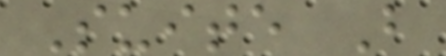Suite B
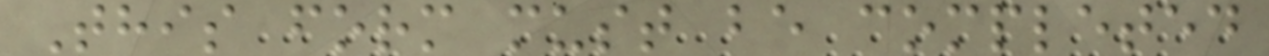This form must be completed
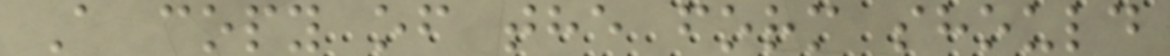A copy of the form should
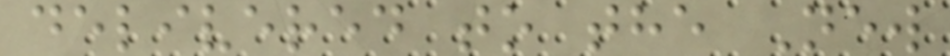delivered to the New
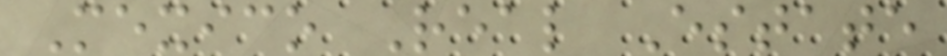Mexico Real Estate
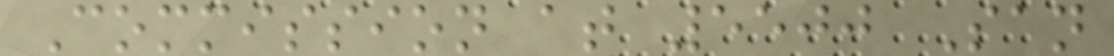Commission at 5500 San
